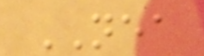NEA
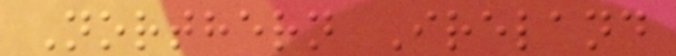Northern Ireland
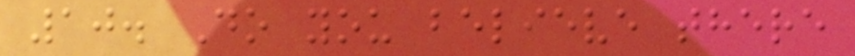10. Do you believe there
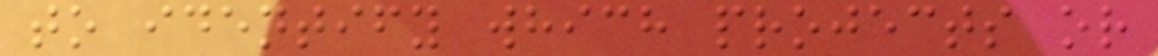to identify which projects or
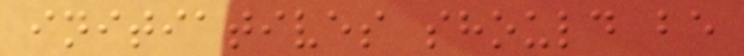initiatives should be
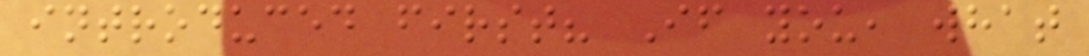introduced first? If you, what
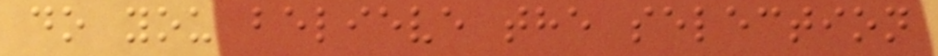do you believe the selection
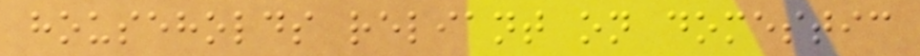households reliant on domestic
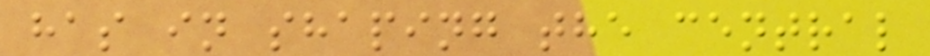has in shaping the central
